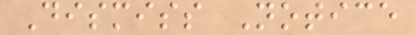Dismiss Notice
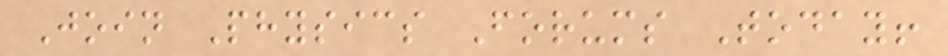Join Physics Forums Today!
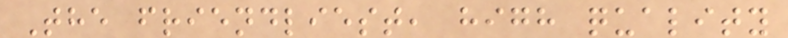The friendliest, high quality
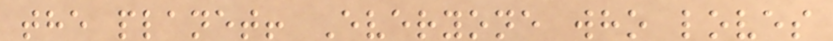the planet! Everyone who loves
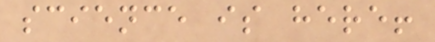science is here!
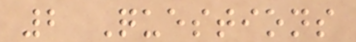2 Questions
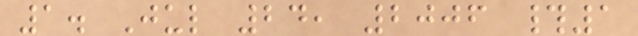1. Jul 24, 2006 #1
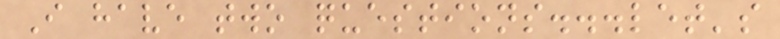I have two questions...let's
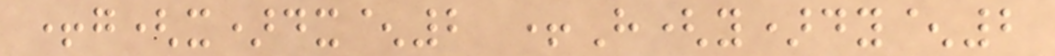+g(x)dx^2 +H(y)dy^2
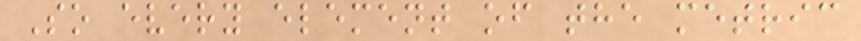So every element of the metric
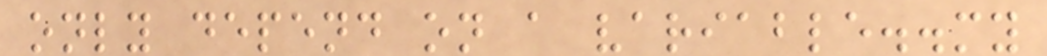only depend on a variable..my
